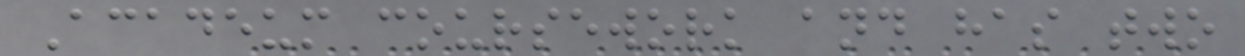Acadeum coursework and has two
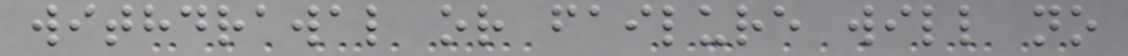withdrawal or failure will no
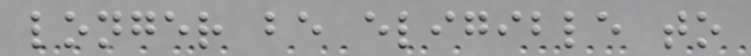longer be eligible to
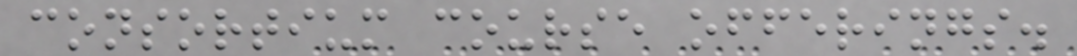consortium course offerings.
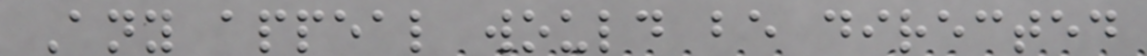Any appeal would be directed
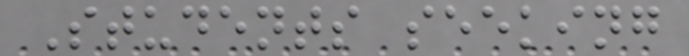Students seeking
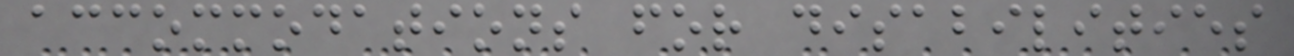accommodations for disabilities
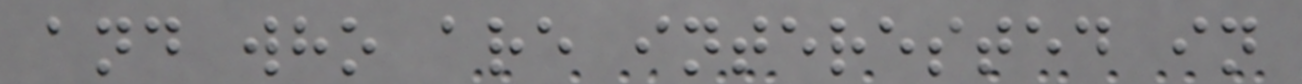and who are interested in
